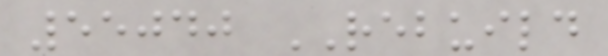55040 REBUILD
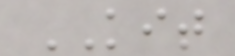KIT
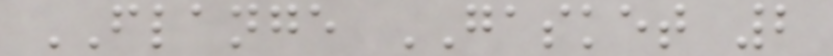FLANGE GASKET 2
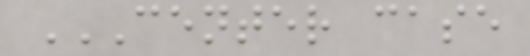CENTER CASE
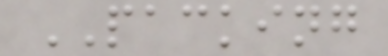PACKING
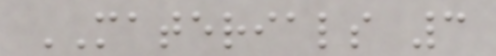MATERIALS 3
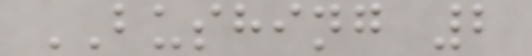BUSHING 2
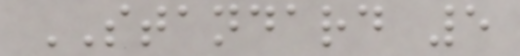STANDARD 5
